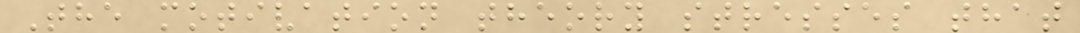The motivation theory stresses that
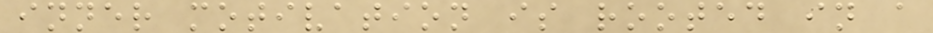inner motivation is rooted in a
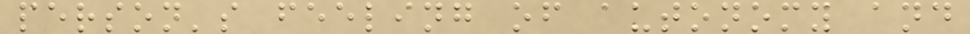person's feeling of autonomy and
